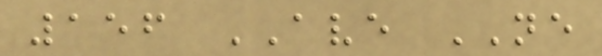156 AVE NE
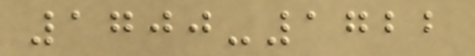1700-1722
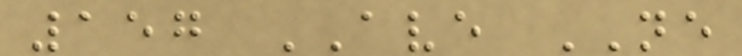157 AVE NE
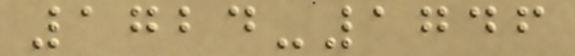1724-1746
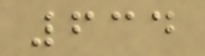634
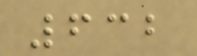632
